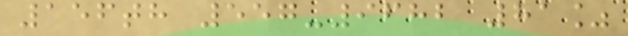156th 557-9682 81%
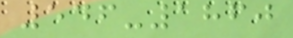546-1860
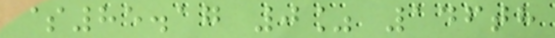$85.17 0% 146th
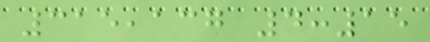315,137 4:15
